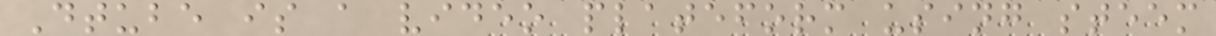Dtube is a video plateform using steem
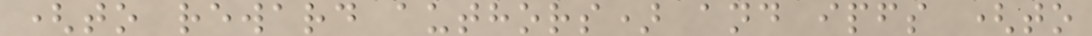(to reward authors) and ipfs (to
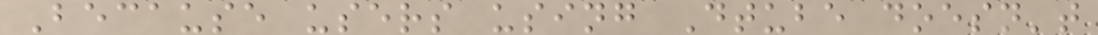Because users using Dtube doesn't
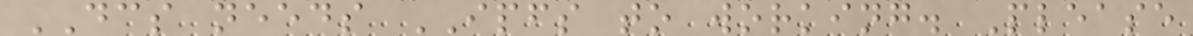DCS needs IPFS to working. Please
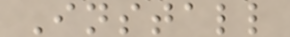Install
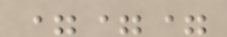===
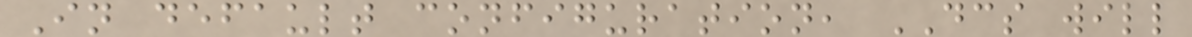In default configuration, DCS will
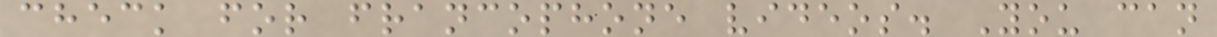check for francophone videos. You can
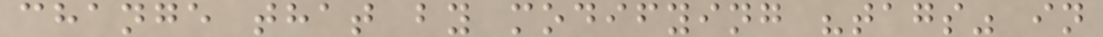change that by modifying "tags" in
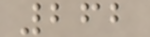262
